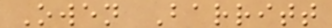Owen Barritt
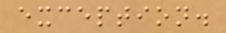exception.
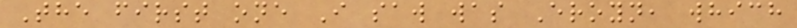The first one I saw was Eroyn, which
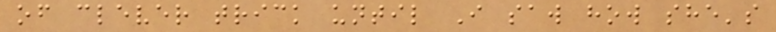of clever trick until I saw how she's
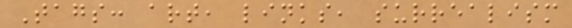Tags: art, links, surrealism
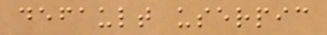default userpic
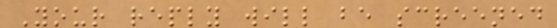Your reply will be screened
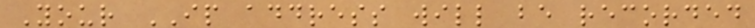Your IP address will be recorded
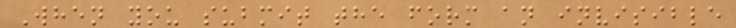When you submit the form an invisible
